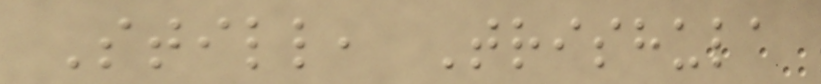Still, Trishula
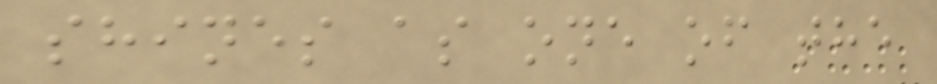shines as one of the
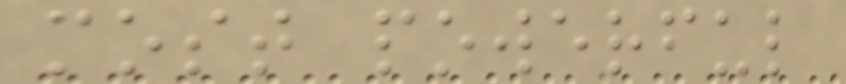most powerful
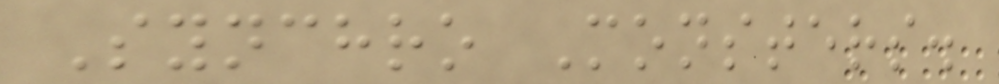Synchro Monsters.
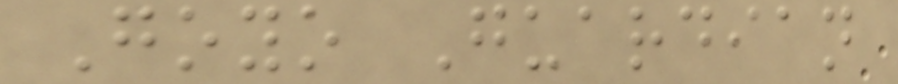Goyo Guardian
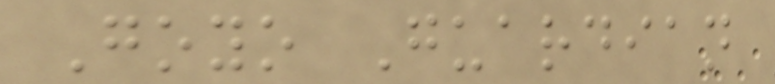Goyo Guardian
